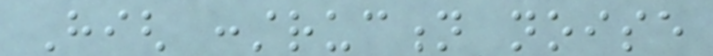High construction noise
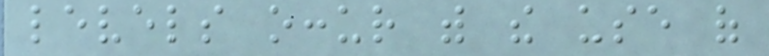levels occur with the use of
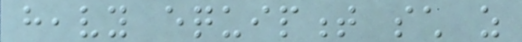heavy equipment such as
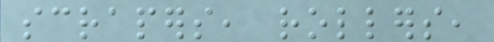scrapers, rollers,
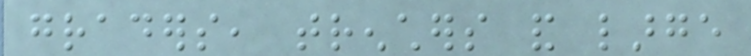graders, trenchers and large
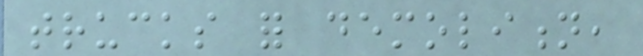trucks for demolition,
